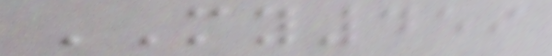MY459
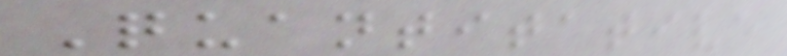Quantitative
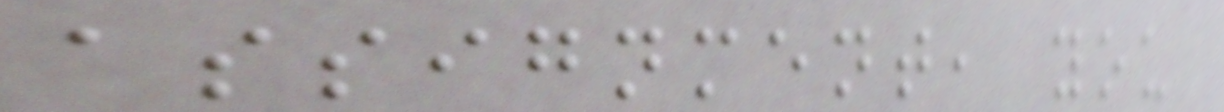assignment, you
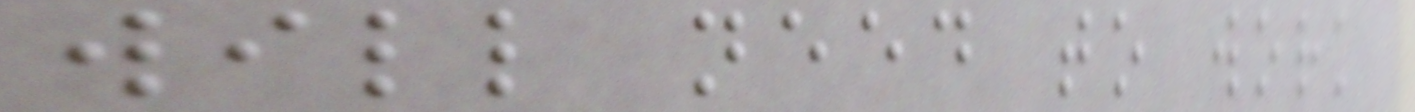will need to work
